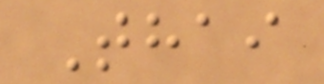Thai
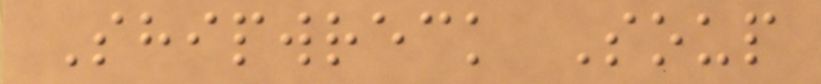Shipwreck Soup
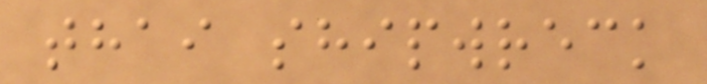thai shipwreck
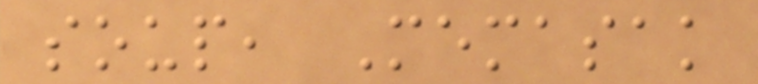soup, Memasak
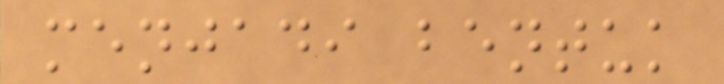menjadi bentuk
